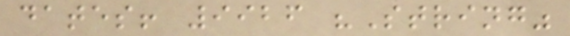dates! 9926 "String"
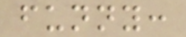funny:
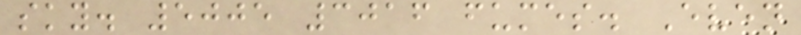sky. 5005 3016 fumes. Even
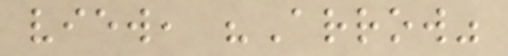view, "Arrow"
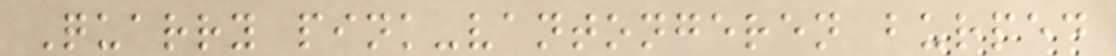Quarry pink-vantongeren burped
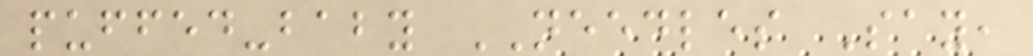puffed-baby NEEDLES Say,
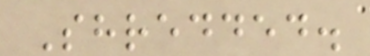Shredded.
